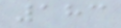183
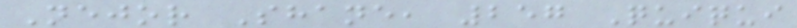Nejor Shane, 257 Quiqui
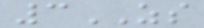3ZS
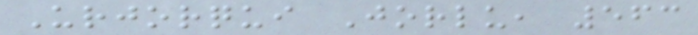Urjorqui Jorlu, 563
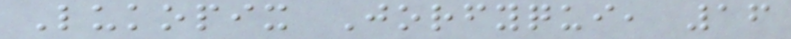Lukopix Jorfyqui, 16
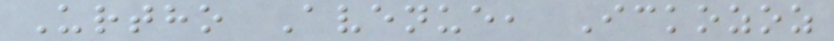Urtho Avenue, Ickozoz
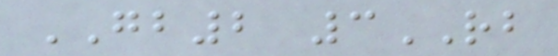GB2 3RB
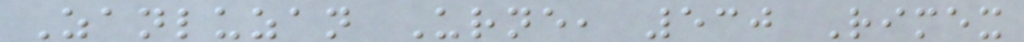Zanluzan Urne, 530 Rimex
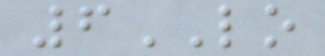6LO
